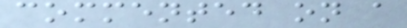commented on a
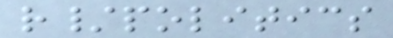r/politics
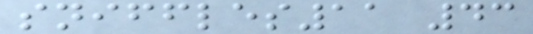sniffles11 43
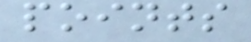points
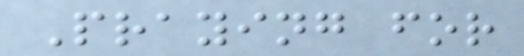Praying for
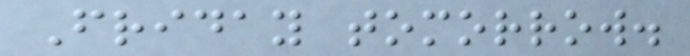Friday tomorrow.
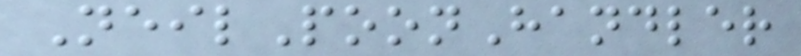NeilPoonHandler
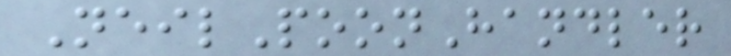NeilPoonHandler
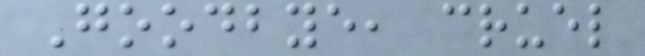Goodbye, cruel
